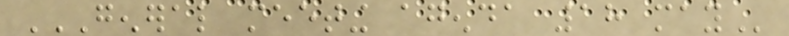GENERAL MEETING AGENDA 18 MAY
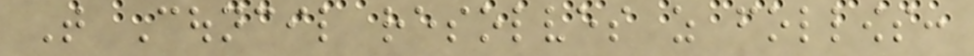That Council resolves as follows:
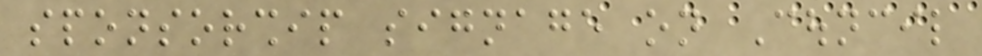sponsorship signage on Council
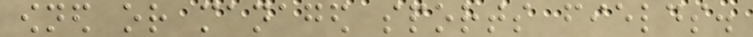owned or managed sports fields.
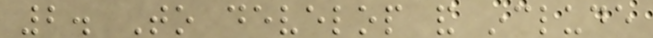2. To develop and include
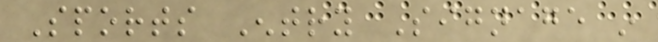Sports Entry Signage in
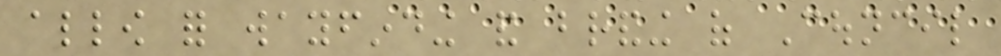allow for wayfinding and branding of Council
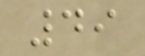49
